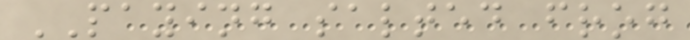PAYING salted frog
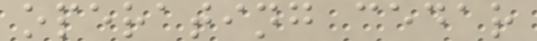operating cedar
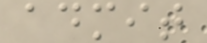admit
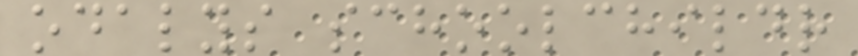odalys schoolchildr
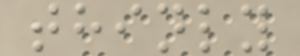thinly
